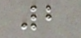2
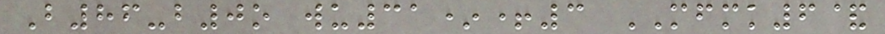B86-b0o wu31*+3 MFMK6&
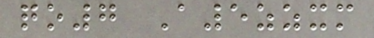qo7 A5zzxm
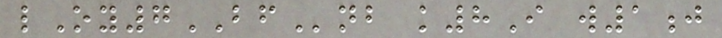lOy7BFnb k8I w1j
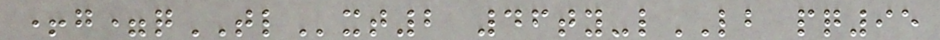+g=qTLxt2 46ty-lLB pq95
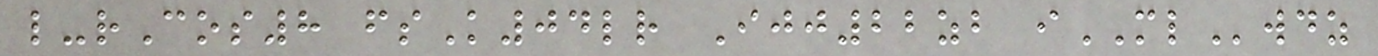l-rCos8 fsK04lr Ijj22zb iMLwdz
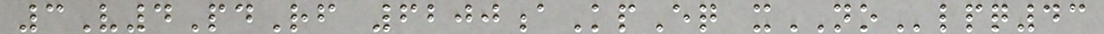3V4PdRf 6200aKpEq xNOlpq43
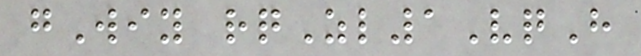gWiy rqZl1VqH
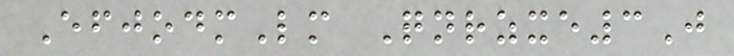EfjodmLm Qnrzxe3J
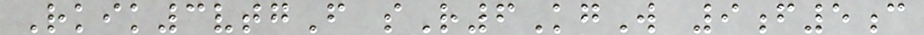Rkik3vtgF sR6KgW 9f5c
